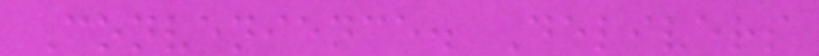Convenience. Delivers
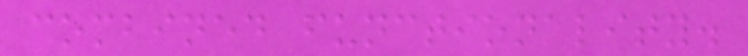combined functionality.
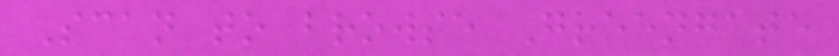Scan to browse Greengate
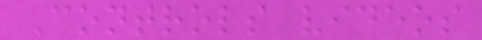Controls videos
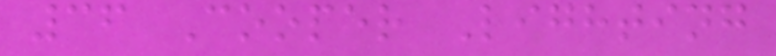36 Cooper Lighting
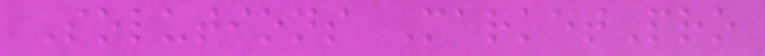Solutions MarketPro
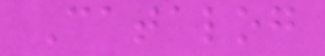Catalog
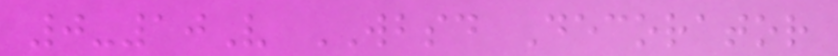0-10V WBSD Decorator
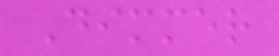Dimmer
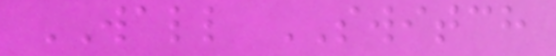WALL SWITCH
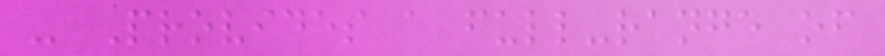- Provides a full-range of
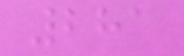281
